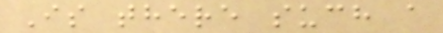Is there such a
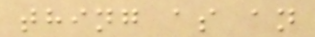thing as an
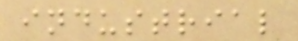industrial
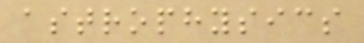astrophysics
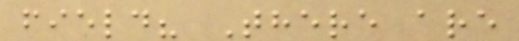field? There are
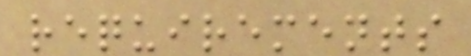requirements
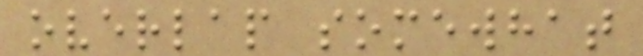overlap somewhat
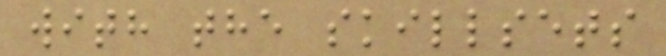with the skillsets
